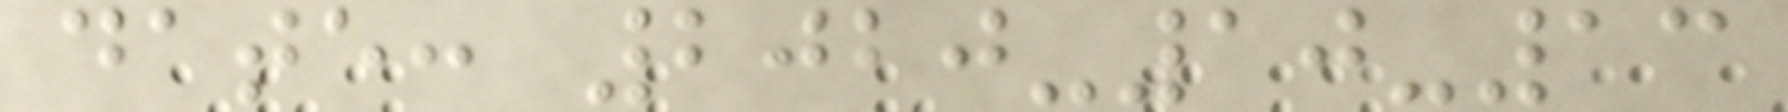date: 2020-10-13
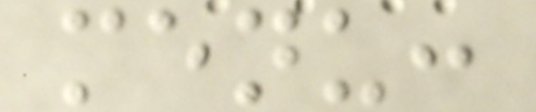menu:
